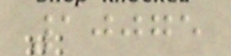10075
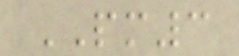PM3
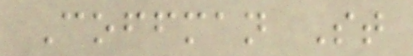Coffman St
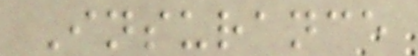Insurance
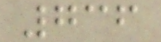736
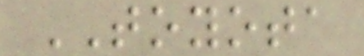TOYOTA
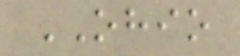OHIO
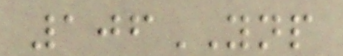106YNP
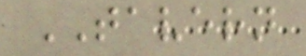TAVERN
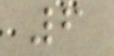6
